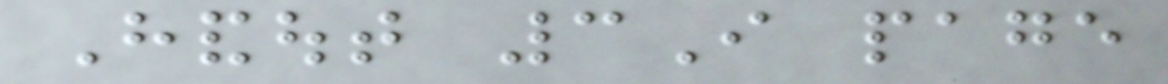Handout 3I page
